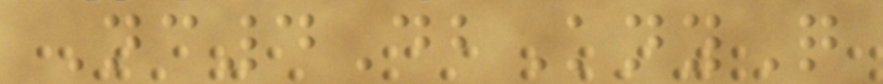Nc4DbKnyQ
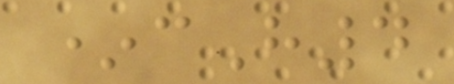*cH4
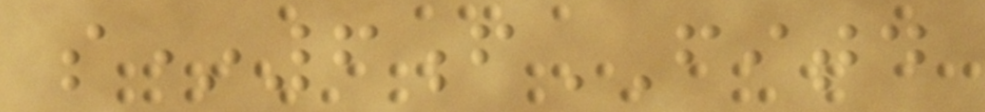s*6fFITD
